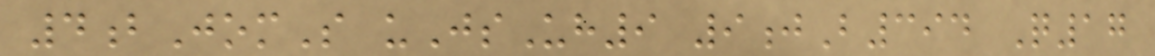4bJomS uJsUh9 9jB394 Q17
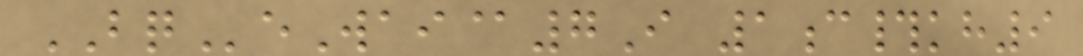BQeWai@7I 1c#kh9
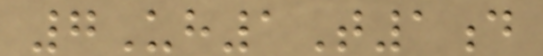7Uh1T1d
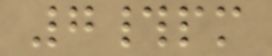7#pm
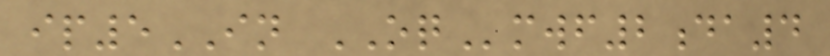ip5IN OQmwf2da4
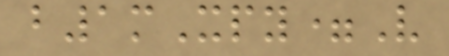b1mXpy=V
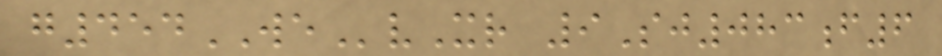g454WEvXr 9Sj083f6
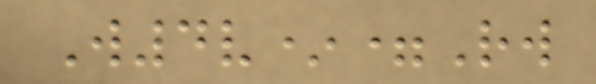W4v*=Rw
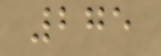275
